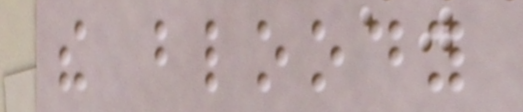the bloody
